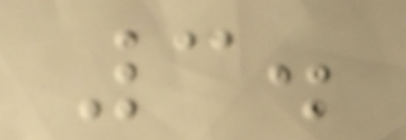3.
